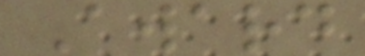Award
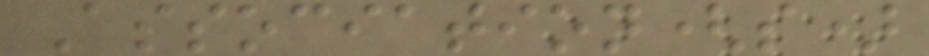Association(s)
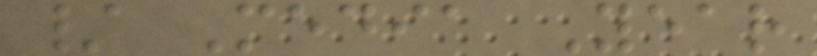/ Media Year
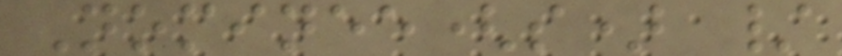Nominee(s) /
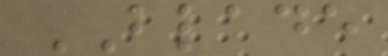BLADE
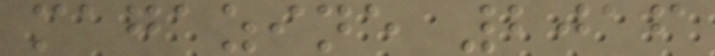magazine 2016
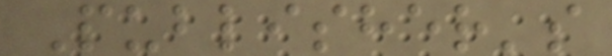Publisher's
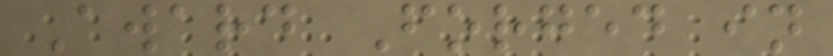Award Forged in
